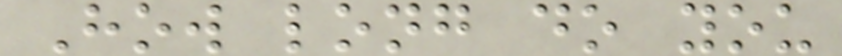How long do you
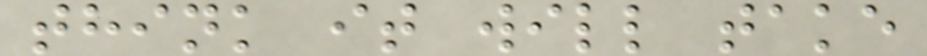think it will take
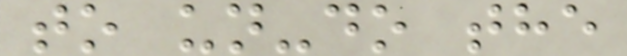to un-do the
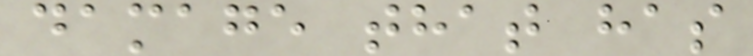damage that has
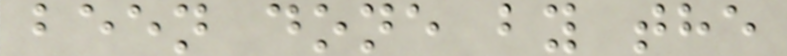been done by the
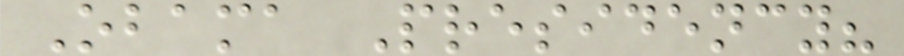Obama Presidency?
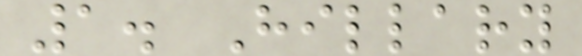1. Hillary
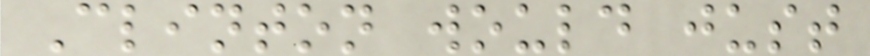Clinton would just
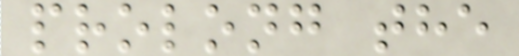prolong the
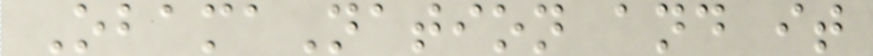ObamaNation and it
